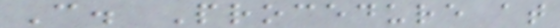C. Procedure at
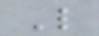L
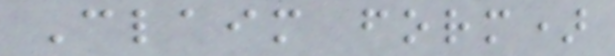Claim form)
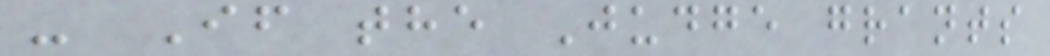- If the Judge grants
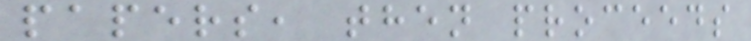papers, then proceeds
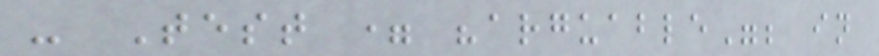- Test = "arguable"; in
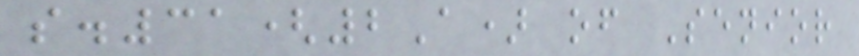s.31(2A) of Senior
